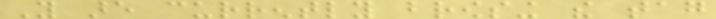You are currently browsing the tag
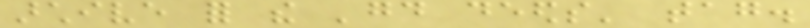archive for the 'good deeds' tag.
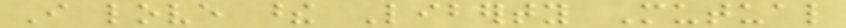I love these Liberty Mutual
